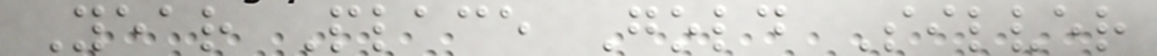Year Place Gold Silver
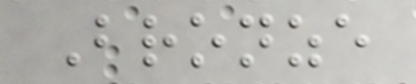Bronze
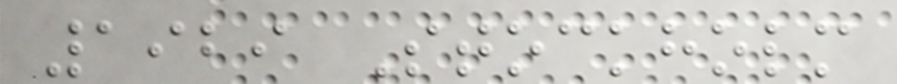1929 Stockholm
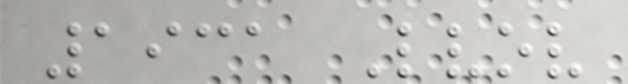1931 Lvov
